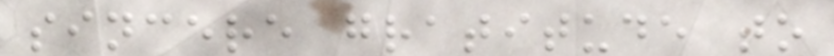sincere gratitude to
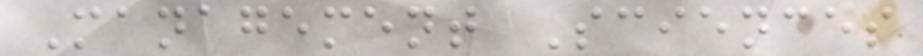Management Sciences
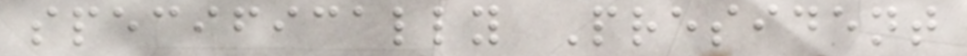specifically President
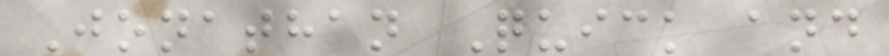Jonathan Quick and
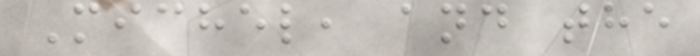Michel, and the
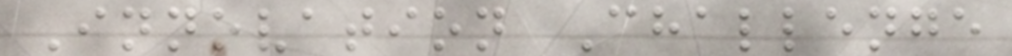Innovation Challenge
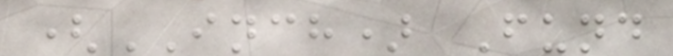(INCH) Fund
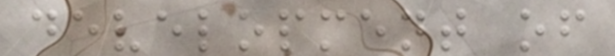development of
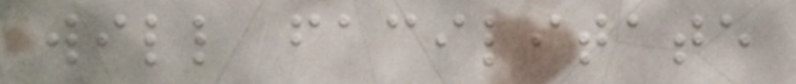will facilitate
